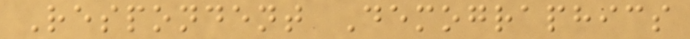Respondent Demographics
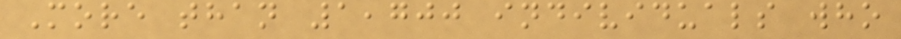More than 1,700 individuals who
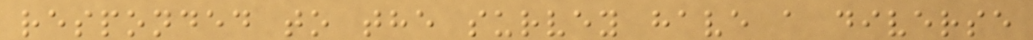responded to the survey have a diverse
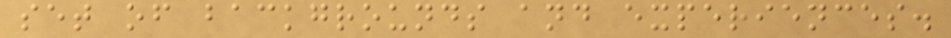set of backgrounds and experiences.
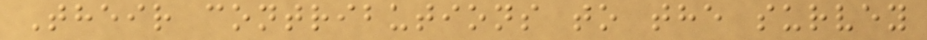Their contributions to the survey
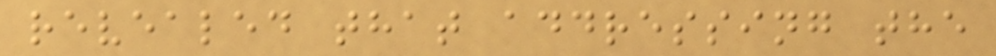revealed that addressing the
